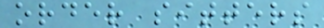order sitters
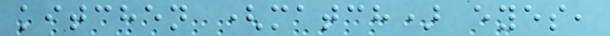kitchen (match) eyes,
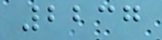2237
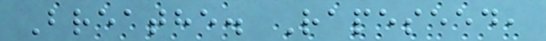Breathe. Rapeseed,
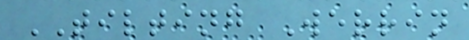TILTING Werrin
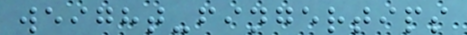weight-fingertips
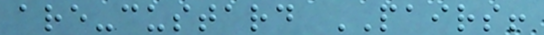are-custard PAIRS!
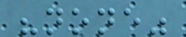"none"
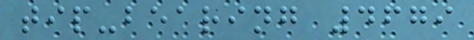tip-bearing 4679
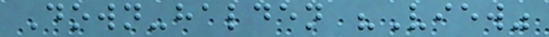Down-halden "View"
